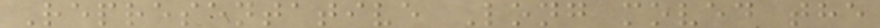Representative Long moved the
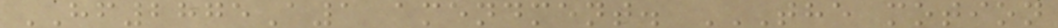HF2875A1 amendment. THE MOTION
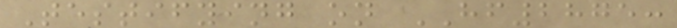Testifying on HF2875:
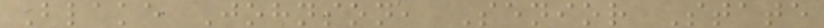Blake Johnson, Senior State
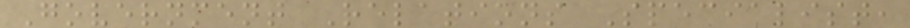Government Relations Specialist,
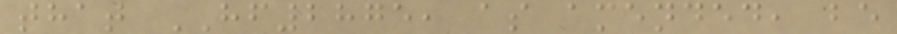that HF2875, as amended, be
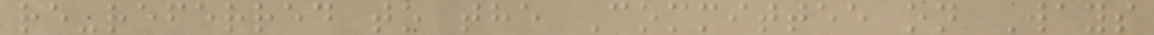re-referred to the Committee on Ways
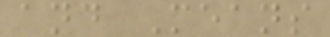and Means
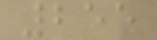255
